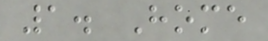1. Home
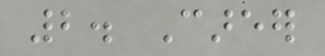2. Career
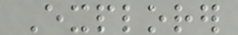Explorer
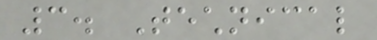3. Technical
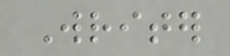Writer
